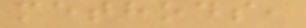methods,
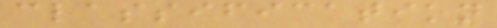classification
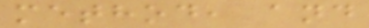method, and
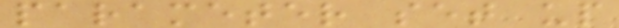parameter set up
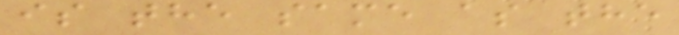is the same as the
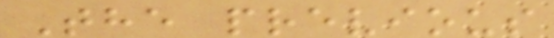The previous
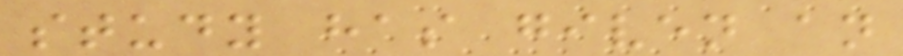study has given an
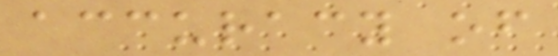accuracy of
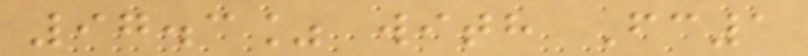97.3% with Fc1
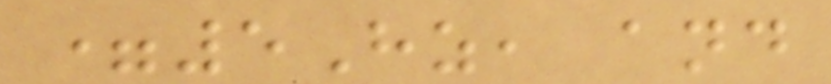=5Hz, and
